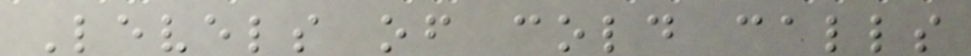Levels of cold calls
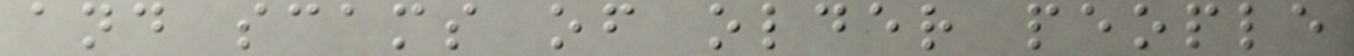and scams of older people
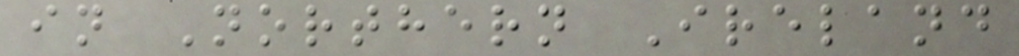in Northern Ireland
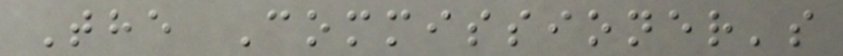The Commissioner's
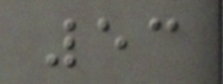53
